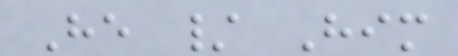He / Him
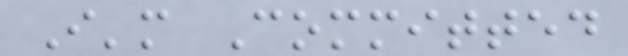I'm Committed
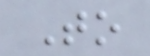To
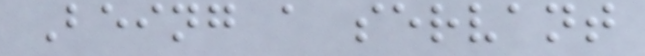Being a servant
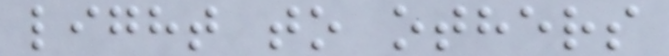light to others
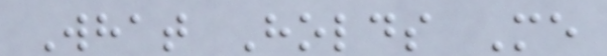What Holds Me
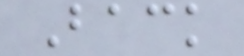Back
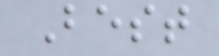Best
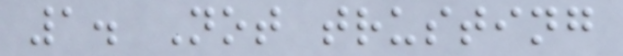1. Not trusting
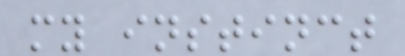my instinct
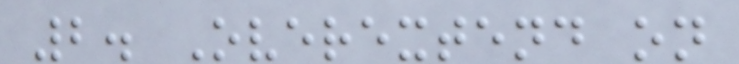2. Overextend on
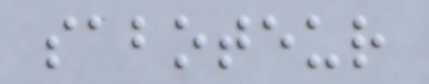saboteur
